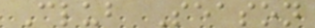Club Season
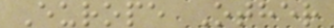Europe Other
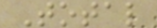Total
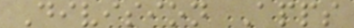Division Apps
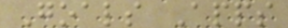Goals Apps
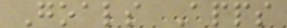Goals Apps
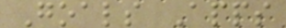Goals Apps
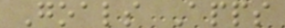Goals Apps
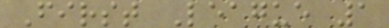First League 1
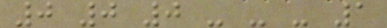0 0 0 - - - 1
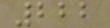222
